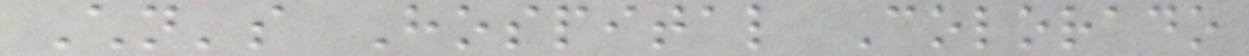Children's Hospital Colorado
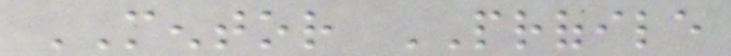MENTOR PROFILE
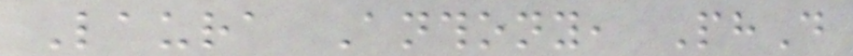Laura Anthony, PhD
